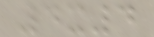4x4
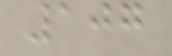107
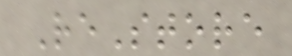ReStore
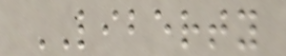LIBERTY
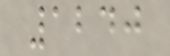1240
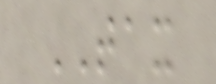TAX
